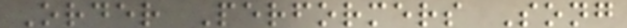Order Performers Song
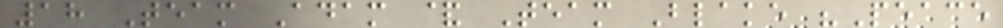18 Team Adam & Team Blake "Peace
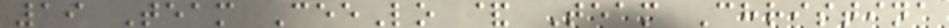19 Team CeeLo & Team Christina
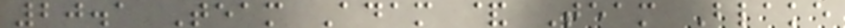20.1 Team Adam & Team Blake
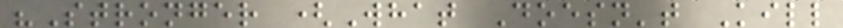"Stronger (What Doesn't Kill
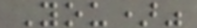You)"
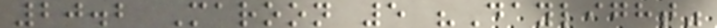20.2 Maroon 5 "Daylight"
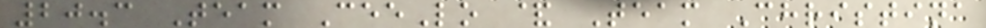20.3 Team CeeLo & Team Christina
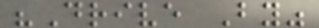"Drive By"
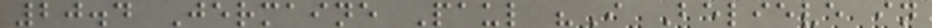20.4 Jermaine Paul "I Believe in
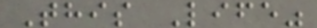This Life"
